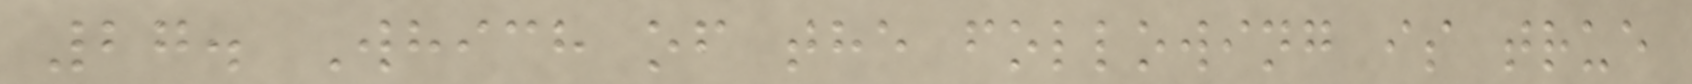27. Which of the following is true
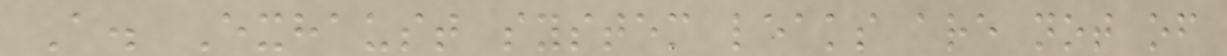A. Exhaust system leaks are not of
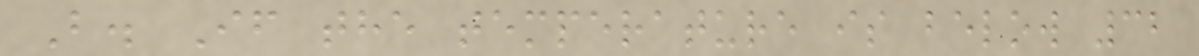B. If the temperature is below 32
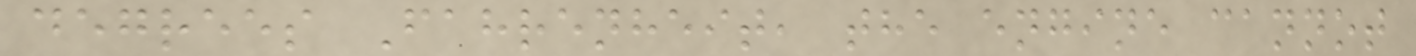degrees Fahrenheit, the engine cannot
